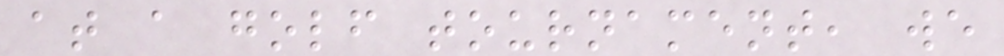at a golf tournament, we
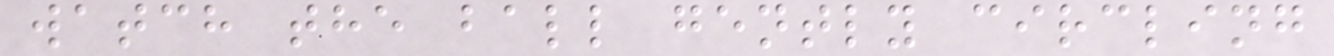watch the ball gently circling
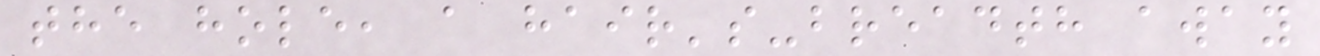the hole, a hair's-breadth away
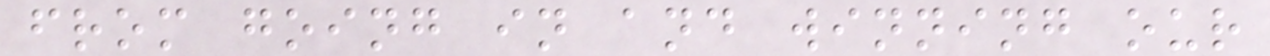from going in and winning our
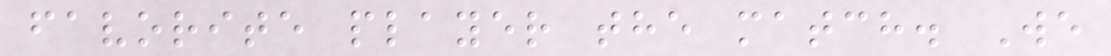favorite player the match. We
